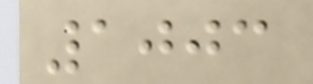1003
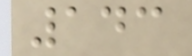143
